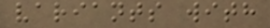variants with
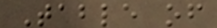Table of
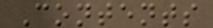Contents
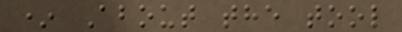* About the tool
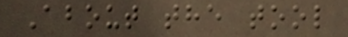About the tool
